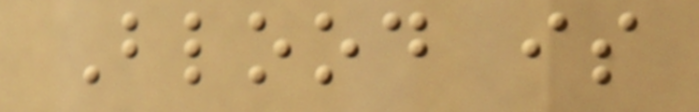Blood is
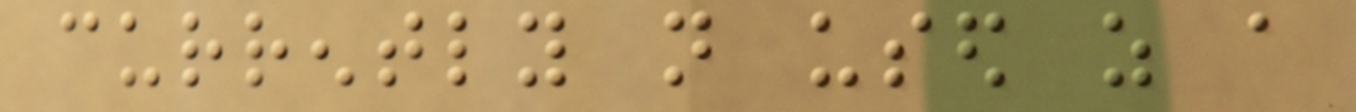currently not used as a
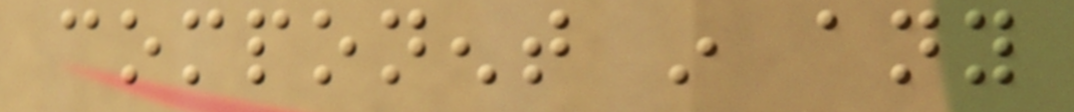component in any
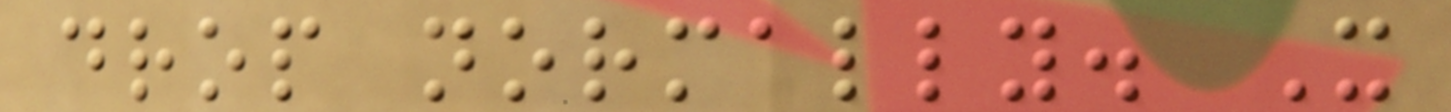drop normally. It
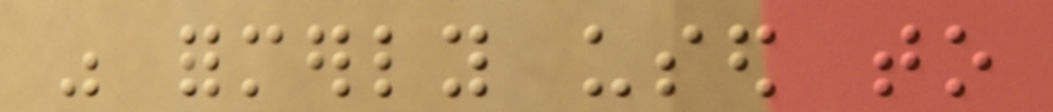was formerly used to
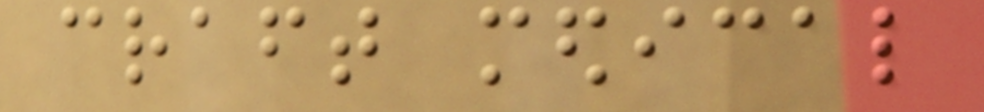craft medical
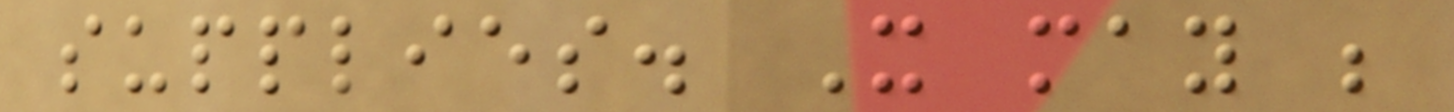supplies. It may be
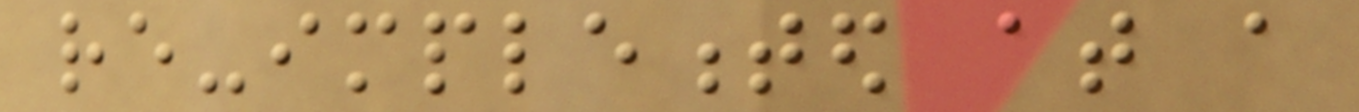re-implemented at a
